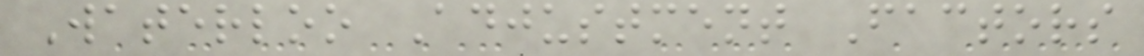Waterloo Adjustment Factors
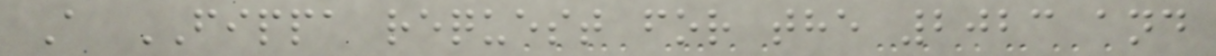A FIPPA request for the 2023 and
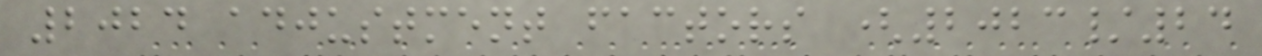2024 adjustment factors (2023/24
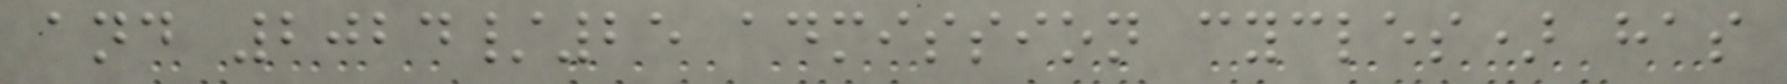and 2024/25 admission cycles) has
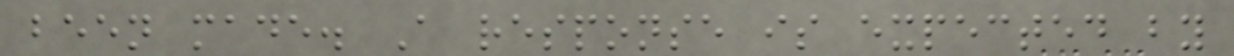been made. A response is expected by
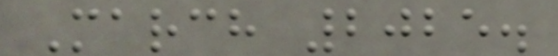March 2025.
